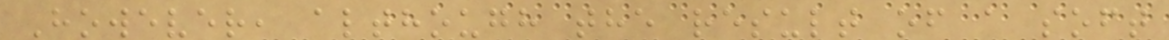However, although the result of a soft
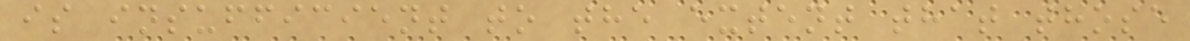is insufficient to the extent that those
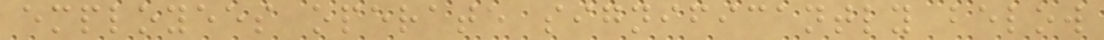employees operate significantly below
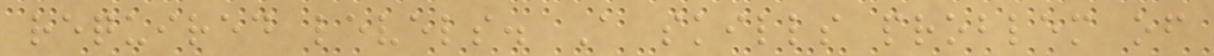required levels. A skills problem of
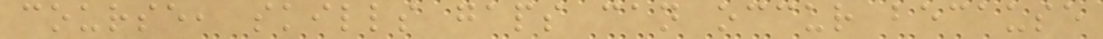course, skills gaps can occur because
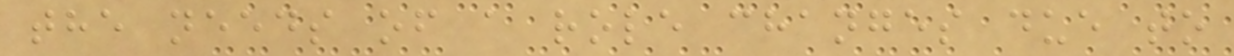the needs of a role changes due to
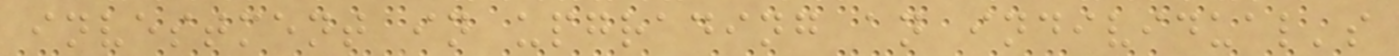investment in upgrading an individual's
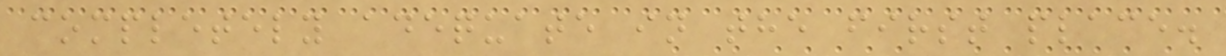completely adequate in the first place.
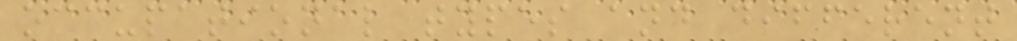occupational types and different
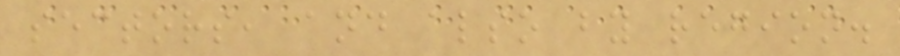sectors, and also by region.
